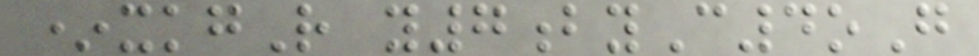*xkgR y7byC4oG
